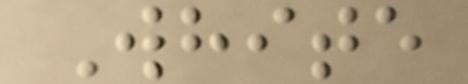White
